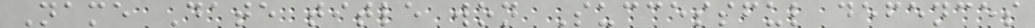Name Date title won Successful defences
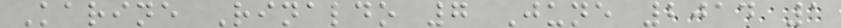Karine Rinaldo 7 June 2014 1
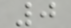0
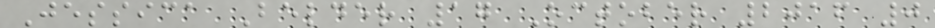Jessica Belder 17 October 2016 0
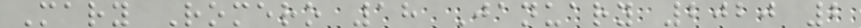Mary Romero 18 January 2020 2
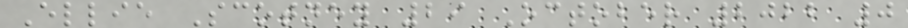Ellie Scotney 29 October 2022 0
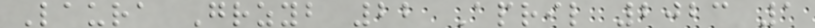Laura Grzyb 22 April 2023 1
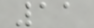11
